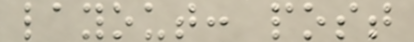layout: post
